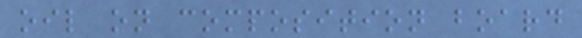oil on composition board
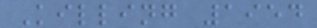Killing 1954
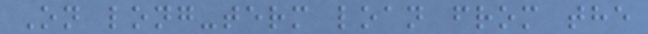On long-term loan from the
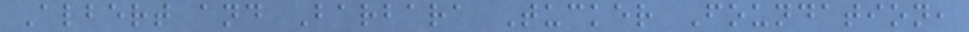Albert and Barbara Tucker Foundation,
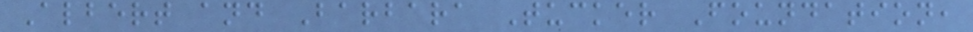Albert and Barbara Tucker Foundation,
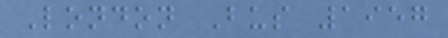London Bus 1957
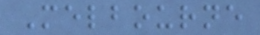Melbourne
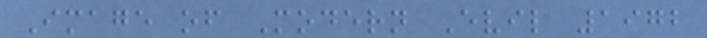Image of Modern Evil 1972
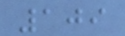109
